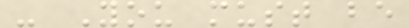- You must be
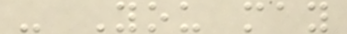- You may
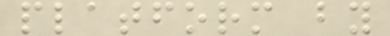platform by
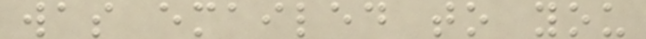was emailed to you
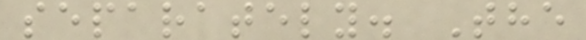separately. The
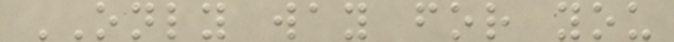ONLY way for you
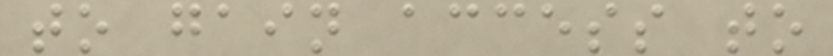to gain access to
